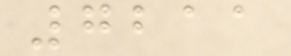7211
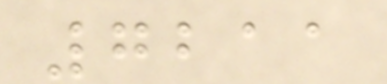7211
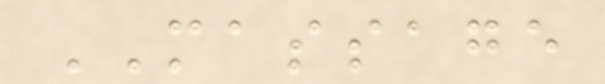MASSAGE
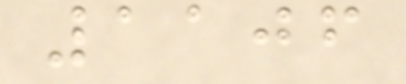1106
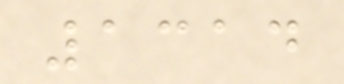1314
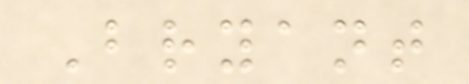Bryant
